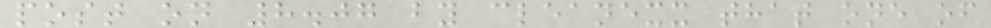post on 8.07 by cleanexx that one of
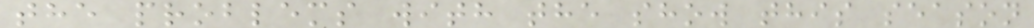the problems with the show this season
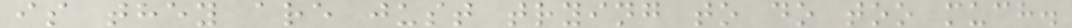is they are just trying to do too much.
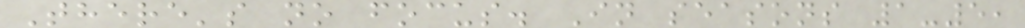There's no focus. In seasons 1-5,
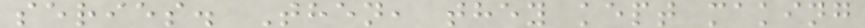series. Then, they kept making
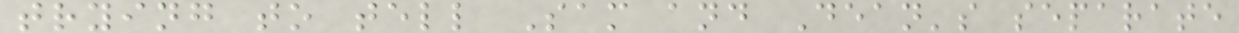trying to tell Sam and Dean's separate
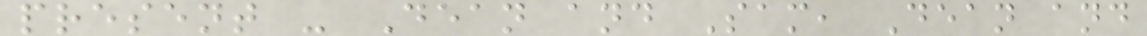present - Dean and Sam, Dean and
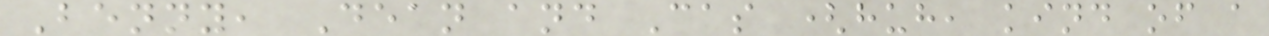Benny, Dean and Cas (huh, kind of a
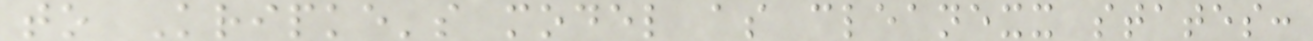to Kripke's model as cleanexx states:
